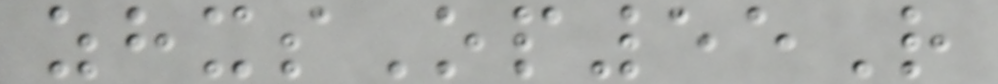zhxsOp55R
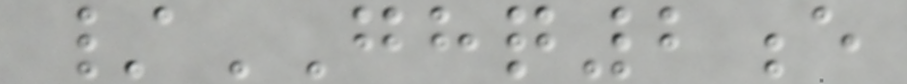/GHQ2e
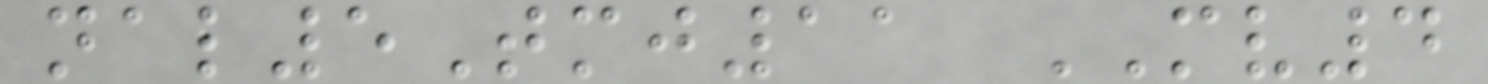nal5Tmj11 MV4
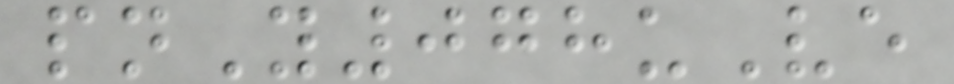pnY078uVe
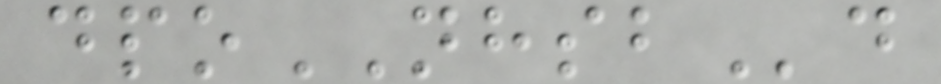dpoNHSBd
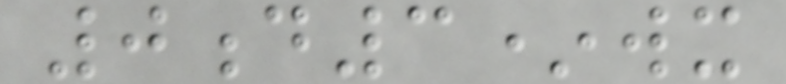0d3*wx
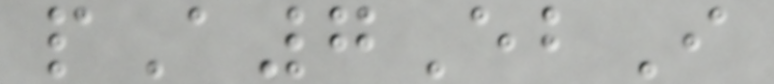pA7EbI
